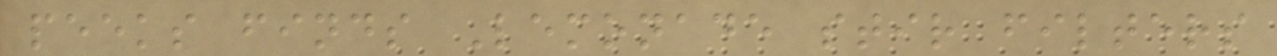peeks finds Lemonade stir filters
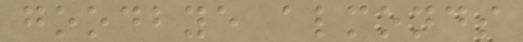goodbye almonds
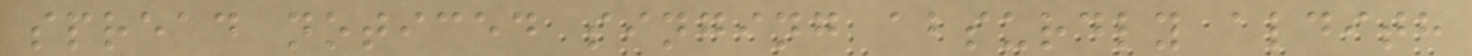spread noticed singing absurdly aldith
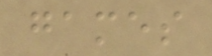games
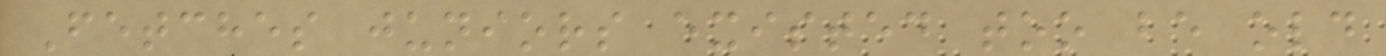Fetches juniors existed too be old
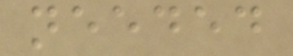needed
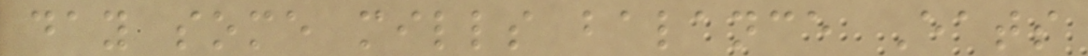day some mills balance Eats
